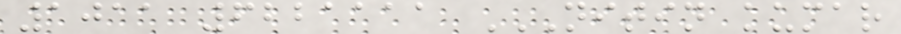1011 6221111 NITIN KUMAR
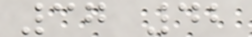37 42
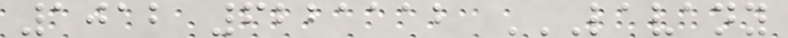1012 6221112 LAVANY
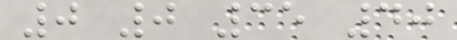0 0 35 40
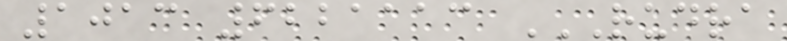1013 6221113 RUDRA
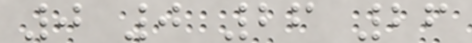0 0 26 26
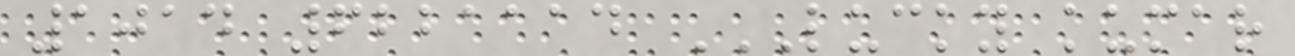1014 6221114 LUCKY KUMAR
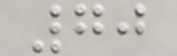70
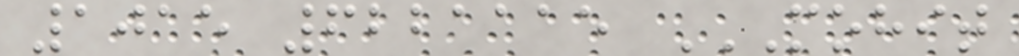1015 6221115 MOHIT
